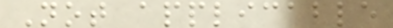Not applicable
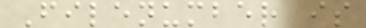Filenumber is
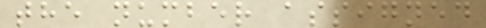the number assigned
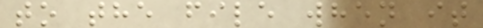to the file when it
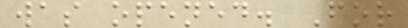was opened. For
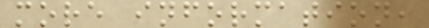more information,
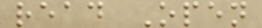read Open
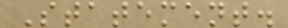Statement.
